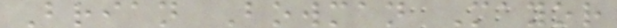Brian Bowman Mayor
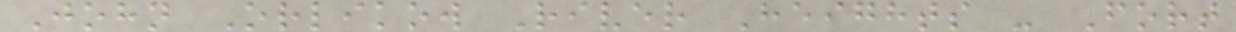John Orlikow River Heights - Fort
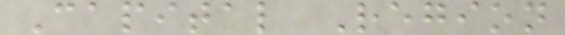Capital Region
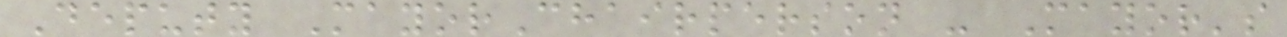Deputy MayorChairperson - Mayor's
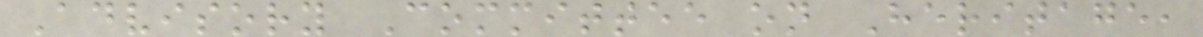Advisory Committee on Heritage,
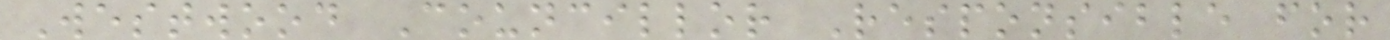Westwood Councillor Responsible for
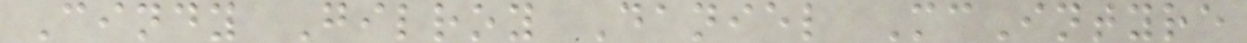Cindy Gilroy Daniel McIntyre
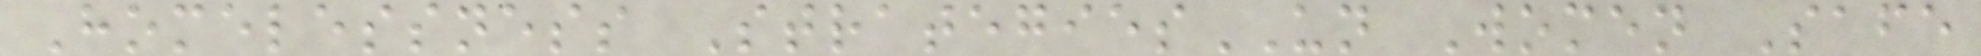Homelessness StrategiesUN Women Safe
